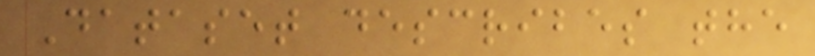Dataset describes the
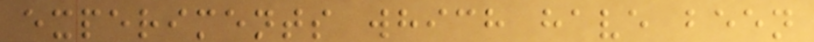experiments which have been
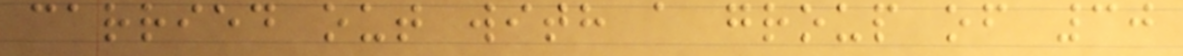carried out with a group of 30
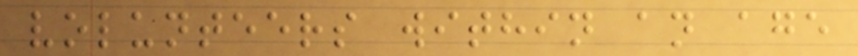volunteers within an age
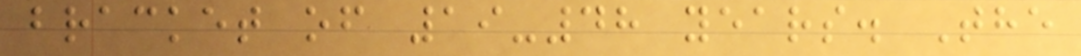bracket of 19-48 years. The
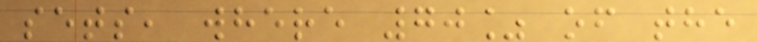sets, where 70% of the
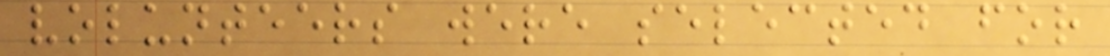volunteers were selected for
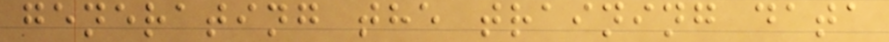generating the training data
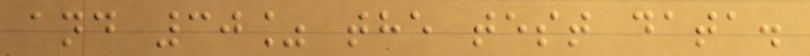and 30% the test data.
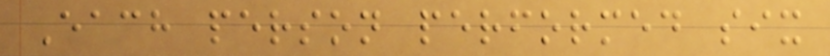Each person performed six
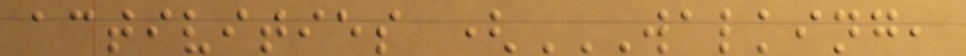activities (WALKING,
